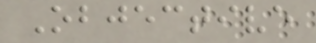Objective
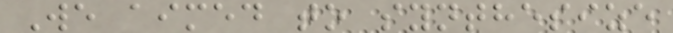We aimed to synthesize
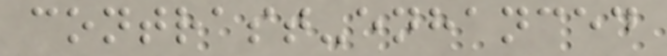contrast-enhanced
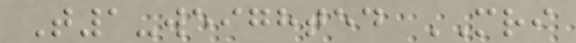T1-weighted MRI
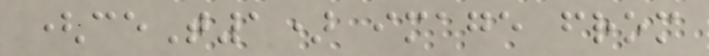(ceT1) image from
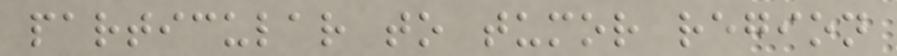particular to tumor region
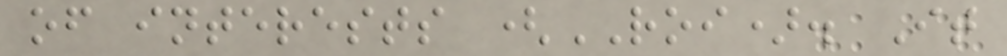of interests (ROI). It
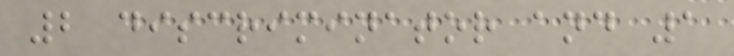2 discriminator and 1
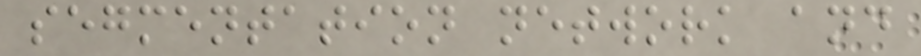segmentation network and
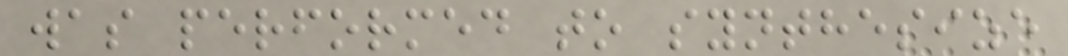was performed to synthesize
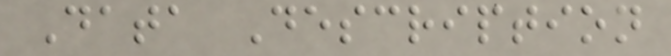Data Description
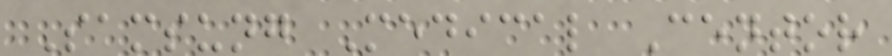Samsung Medical Centor
